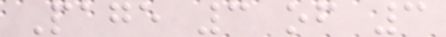Page 3 of 3
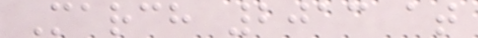March 2013 at
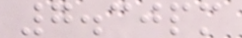7.30pm
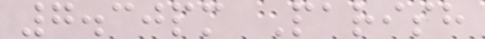7.30pm Parish
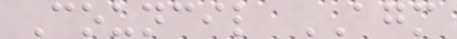Council AGM
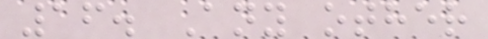16. Any other
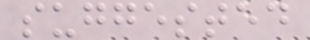suggested
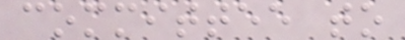committee to
